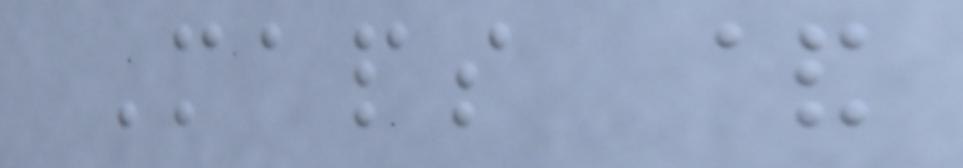Maps &
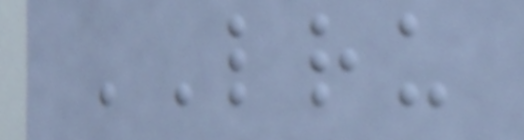LRU
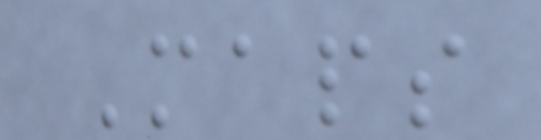Maps
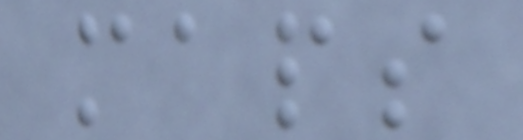maps
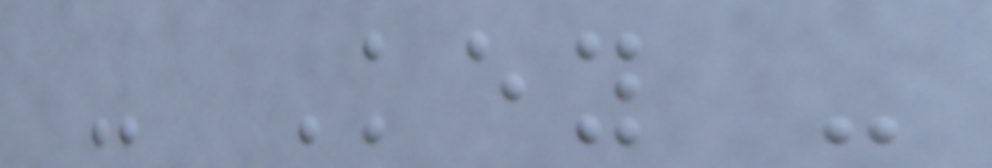- Key -
